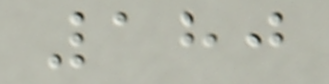180
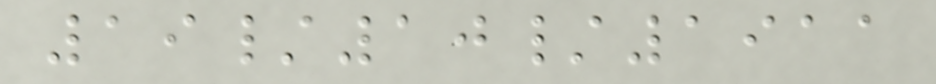19/10/1911
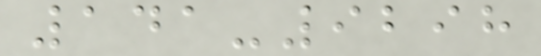141-9298
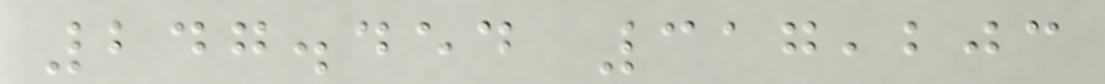247.454 317,203
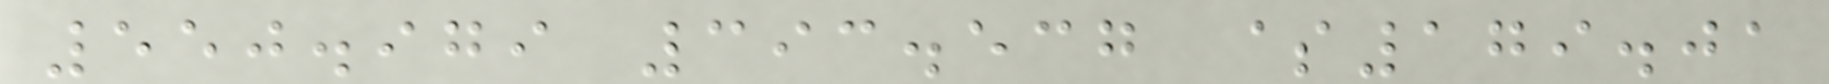550.979 393.537 $179.01
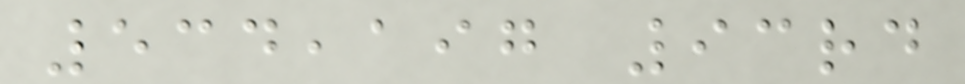534,197 93rd
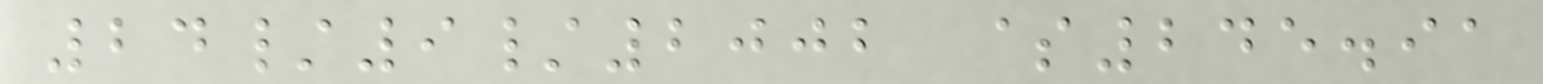24/9/2002 $245.91
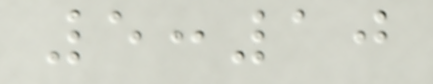5:10
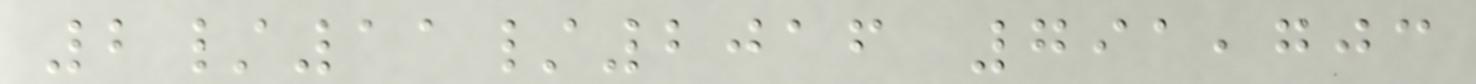2/11/2016 791,703
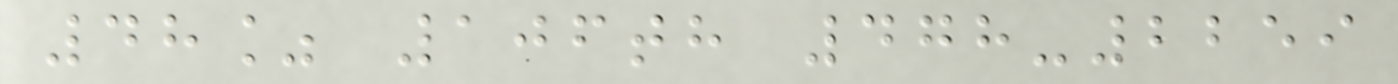48% 106th 478-2259
